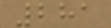281
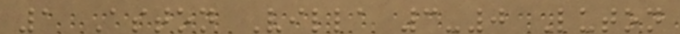1 Aston Villa 3-0 Luton
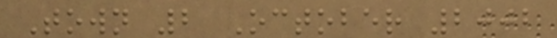Town 2 October 2002
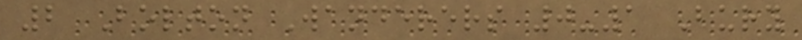2 Bolton Wanderers 0-1 Bury
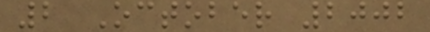2 October 2002
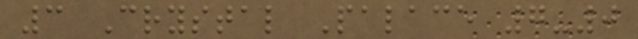3 Crystal Palace 7-0
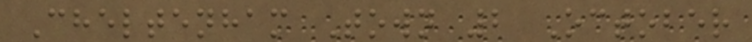Cheltenham Town 2 October
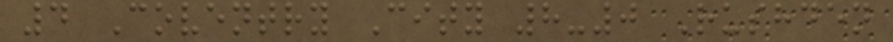4 Coventry City 8-0 Rushden
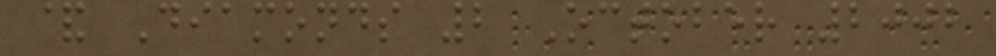& Diamonds 2 October 2002
